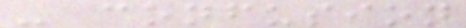- confusion
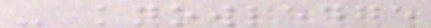- knowledge
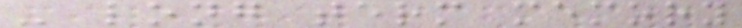- long term memory
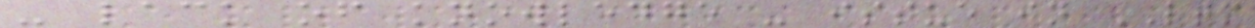- lack of knowledge - issue in LTM
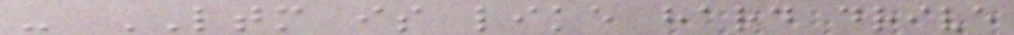- LTM is like hard drive
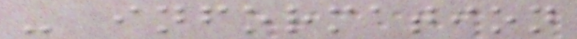- information
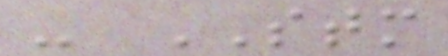- STM
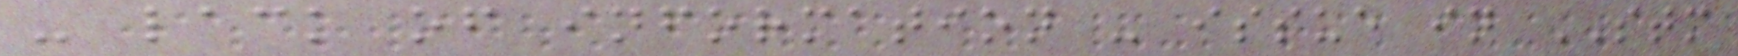- lack of information - issue in STM
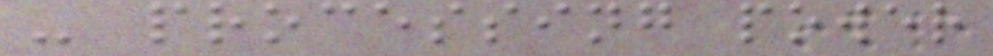- processing power
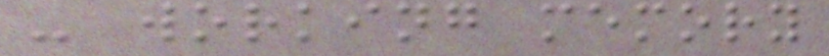- working memory
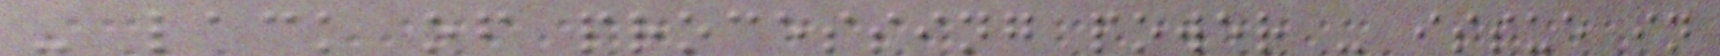- lack of processing power - issue in
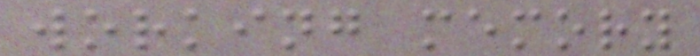working memory
